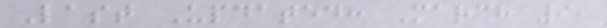Last Updated: March 9,
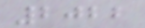2022
